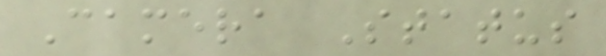Camera Status
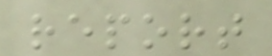report
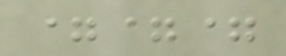===
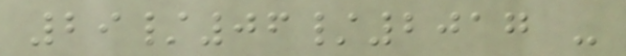29/06/2017 -
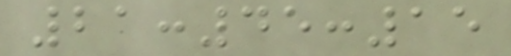21:45:15
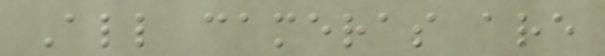All cameras are
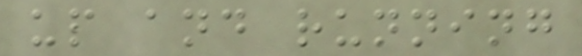up and running
